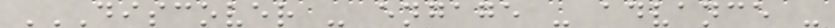DISCOVER - ENGAGE - ADVANCE -
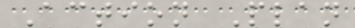Action Plan
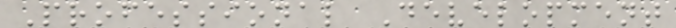Professional Development
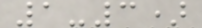1-3)
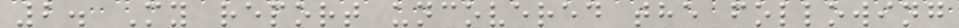2. My report uncovered the following
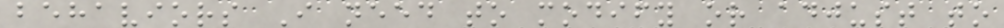behaviors I need to modify or adjust to
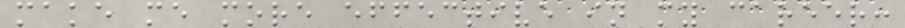make me more effective in my career:
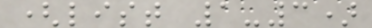(list 1-3)
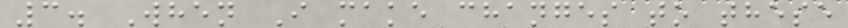3. When I make changes to these
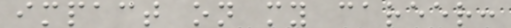impact on my career:
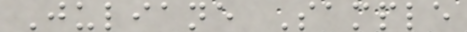Juliane Sample
